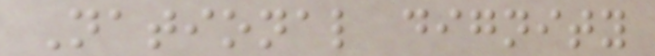National dignity
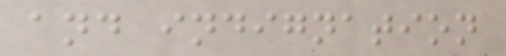and indignation
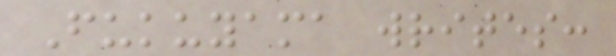Fukuyama writes:
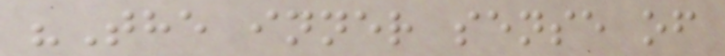"The inner sense of
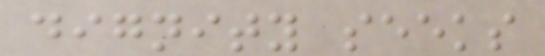dignity seeks
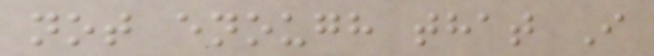not enough that I
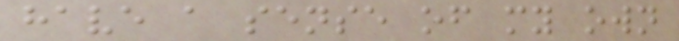have a sense of my own
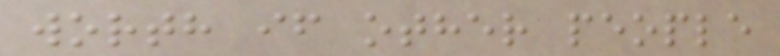worth if other people
